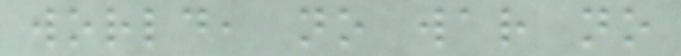world, no war no
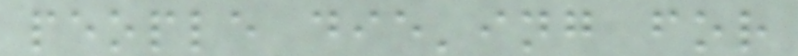people die'ing for
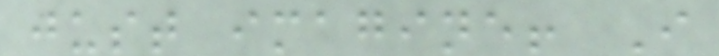just imagine! I
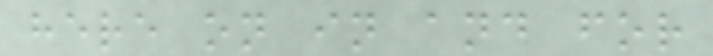here on in and for
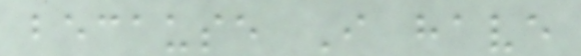because I have
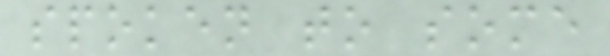spoken to some
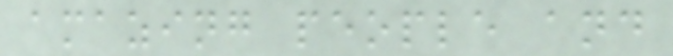amazing people and
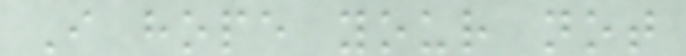I hope your not
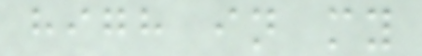high in my
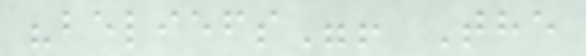"beliefs"! The
